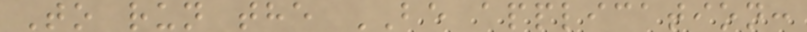To run the BE application:
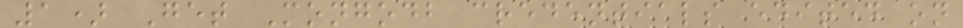1) Get Mongodb credentials edited on
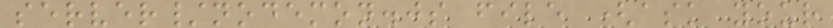server/nodemon.js file (ask your
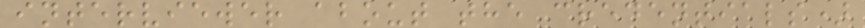interviewer about the credentials)
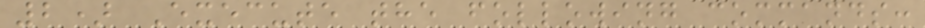2) Execute the following commands:
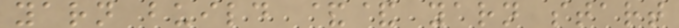yarn build && yarn start
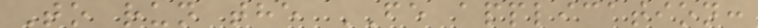To run the FE application:
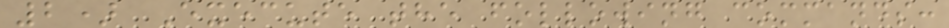2) Execute the following commands:
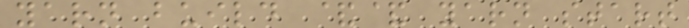yarn build && yarn start
